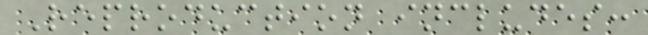Reproduction includes:
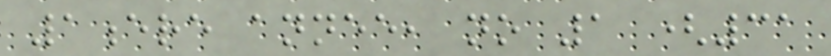1ere annee, no 1 (31
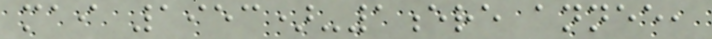mai 1953)-1ere annee,
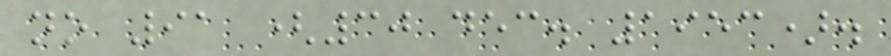no 91 (30 dec. 1953).
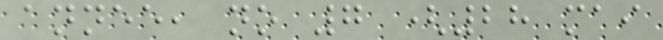annee, no 7 (28 mai
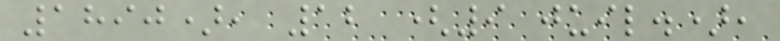1890), 12 (9 juil.),
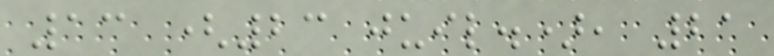13 (23 juil.), 21
